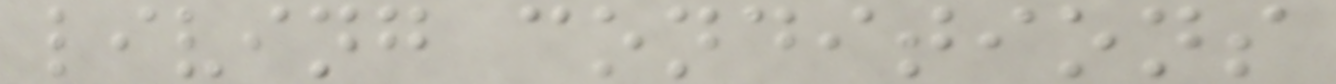living conditions
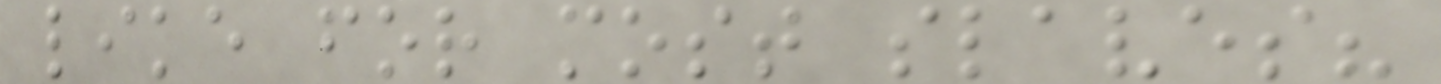like for most slaves?
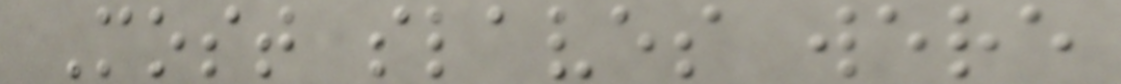Most slaves were
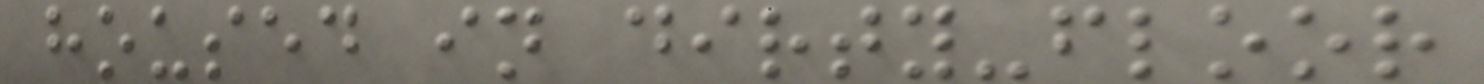housed in dirty-floor
